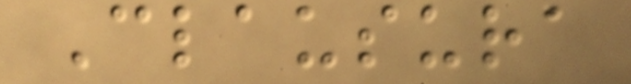Clausura
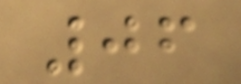06
